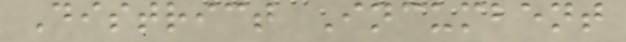District Incumbent
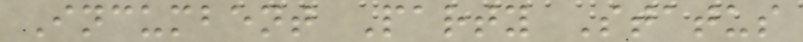Incumbent Party Status
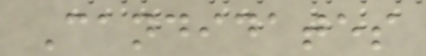Candidates
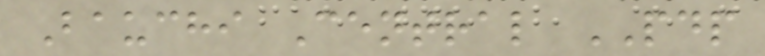Bauchi Central PDP
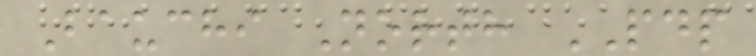Bauchi North PDP
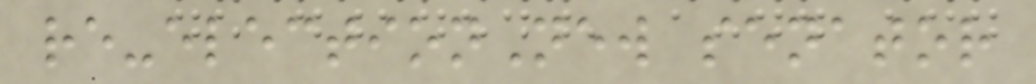re-electionNew senator
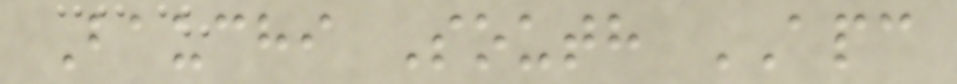Bauchi South APC
